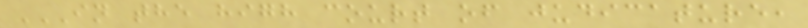IN THE HIGH COURT OF JUDICATURE,
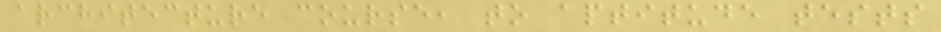architecture course, to aptitude tests
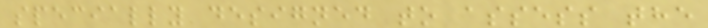specially designed to assess the
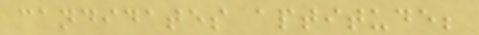candidates aptitude;
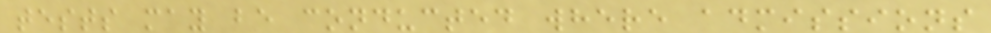tests may be conducted where admissions
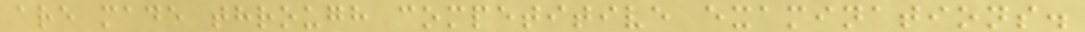are made through competitive examinations.
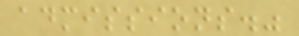admissions."
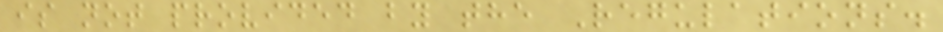is not provided by the Regulations.
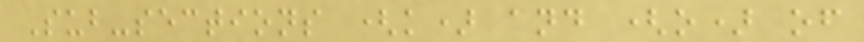Sub-sections (k) and (o) of
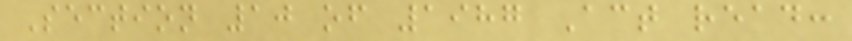Section 10 of 1987 Act read:
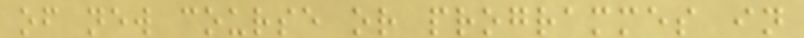of new course or programmes in
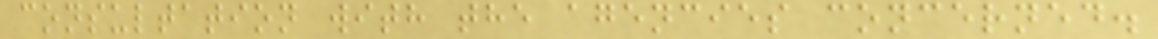consultation with the agencies concerned.
